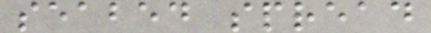seabed spread
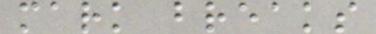mark breaks
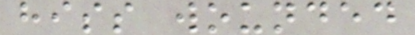hiss wounded
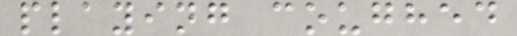playing coughed
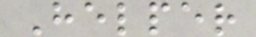Helper
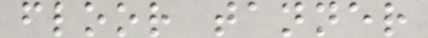floor tanner
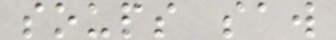soups saw
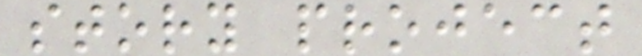story project
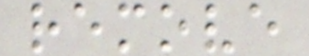remove
